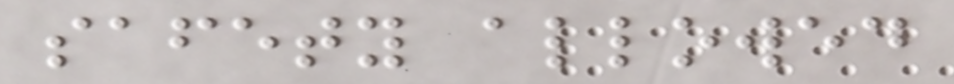safety allowed
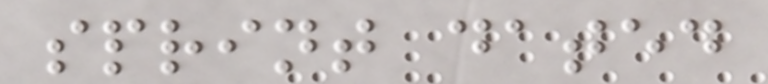sprint dated
